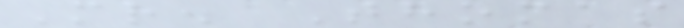Mr. Thomas
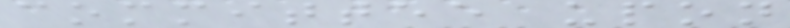committee upon
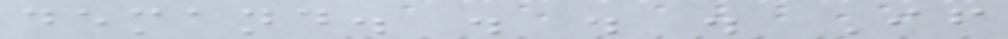demand. . . . If
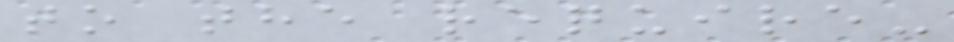to the require-
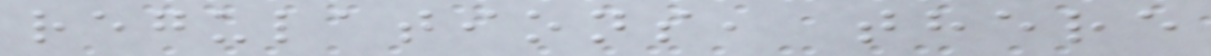regulations, there
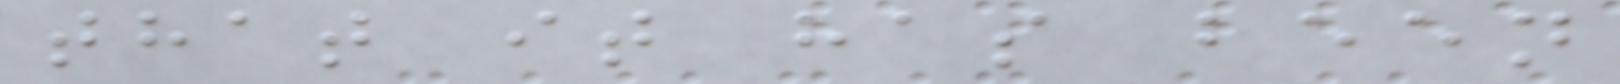that it has been
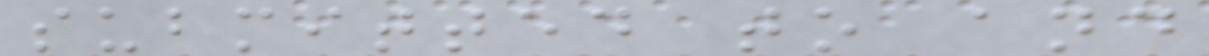submitted to and
